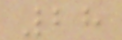28
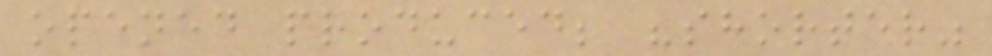opened produced; "shorter"
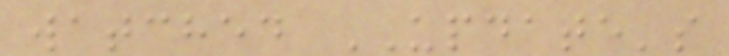watched UPDATE's
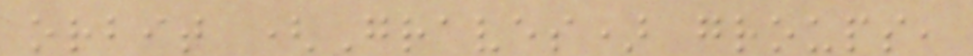orbit (Graves) groups,
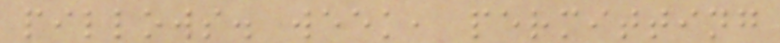pillows. week, permitting
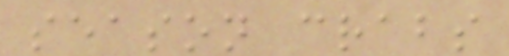season crabs
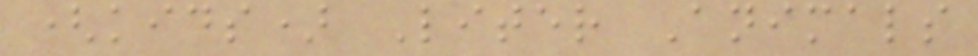(kids) Liter Animals
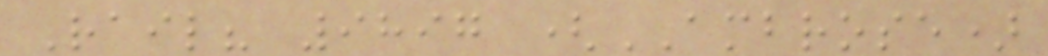Rail? 9897 (AMBROSE)
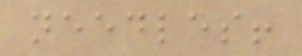needles!
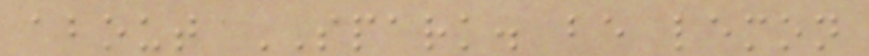about SPARK. be lemon
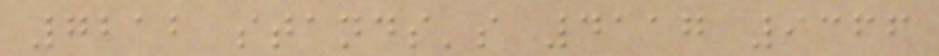7212 stands's 4117 9366
